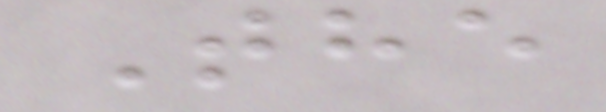The
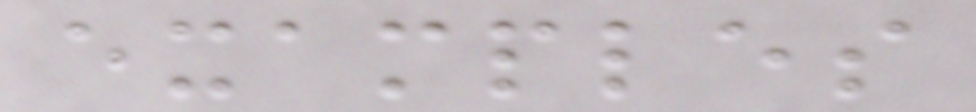examples
